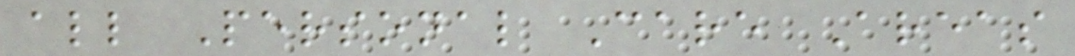all Personal Care Areas
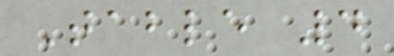Table 4
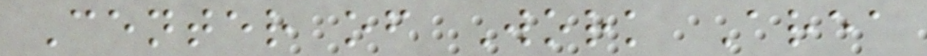Center of Work Area
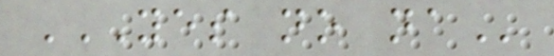YES NO NA
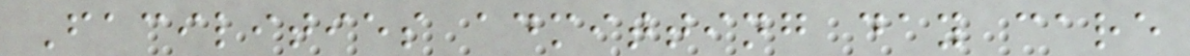Facilities admitting day care
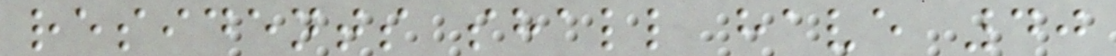residents shall have 40
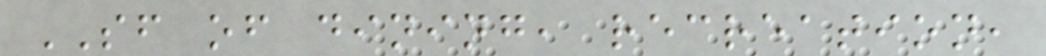SF of dining, recreation,
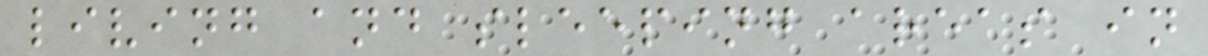living and sleeping areas in
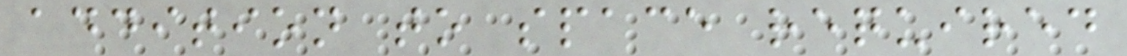addition to space required
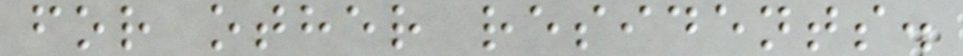for other residents.
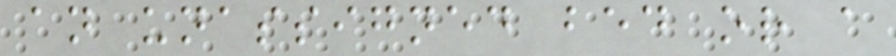an unassigned bed or a
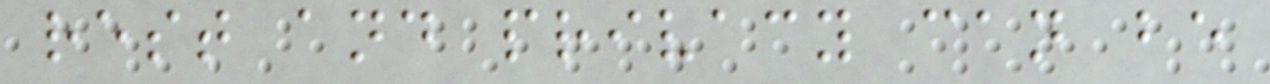rest and privacy can be
